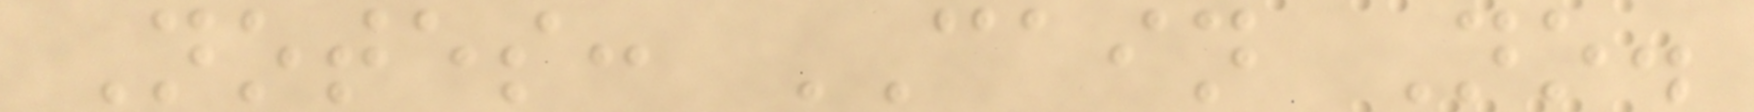Notes: CAIN No.
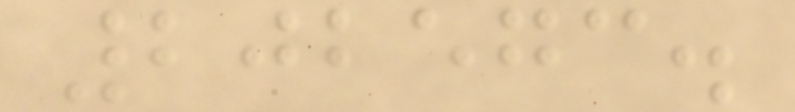202573.
